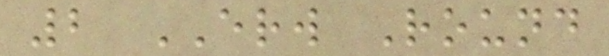2 ERW Round
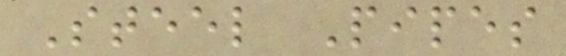Steel Pipes
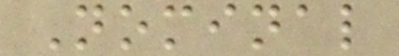Nominal
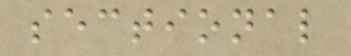sectional
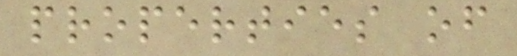properties of
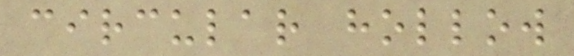circular hollow
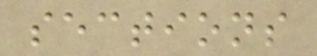sections
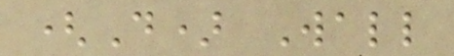(D) Wall
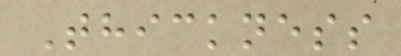Thickness
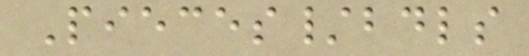Pieces/bdls
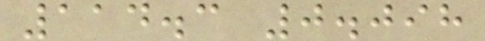114.3 0.098
